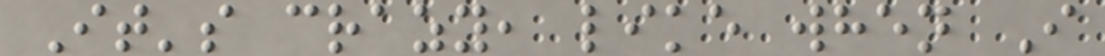It's crazy, like when I
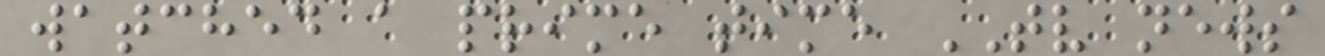watched a prime time TV news
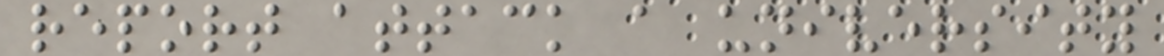report attack a university
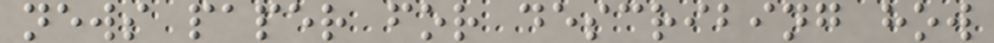news paper for describing how
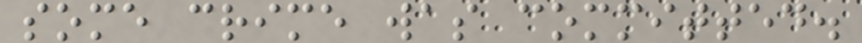some crime was committed.
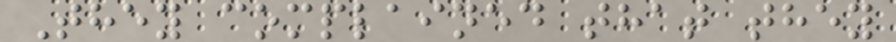They complained that they
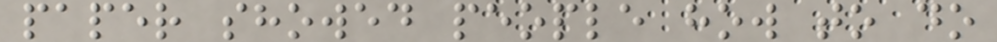paper showed people how to do
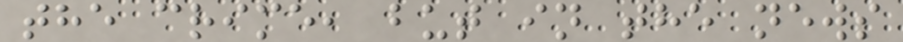the crime, but in the news
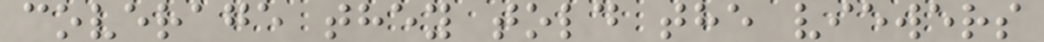coverage they told the viewers
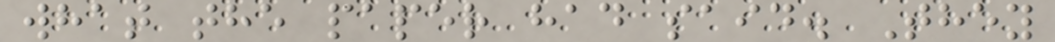what the paper had said. They
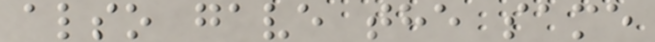also gave the same
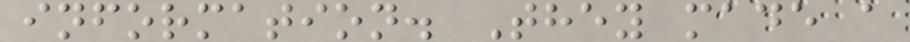information. They made a
